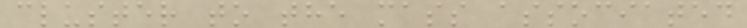cluster to the mass associated
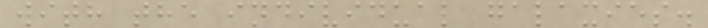with the individual galaxies.
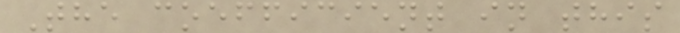The coefficient in this
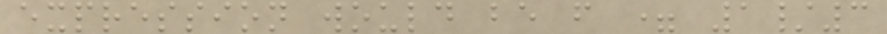expression would be f = 1/3
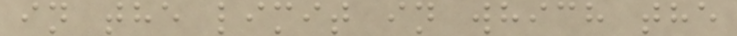in the limit in which the
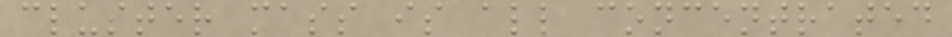cluster mass is all concentrated
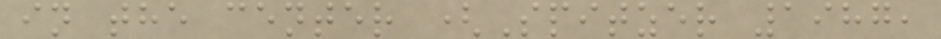in the center (Spitzer 1987,
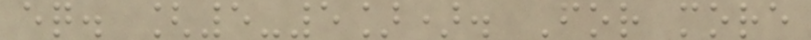eq. [5-5]). For more
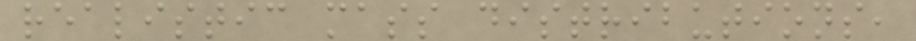realistic mass distributions,
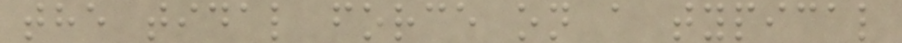the tidal force on a typical
